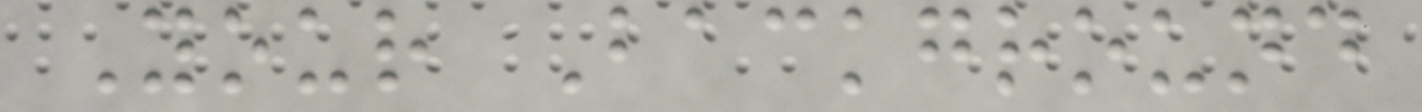Your Background
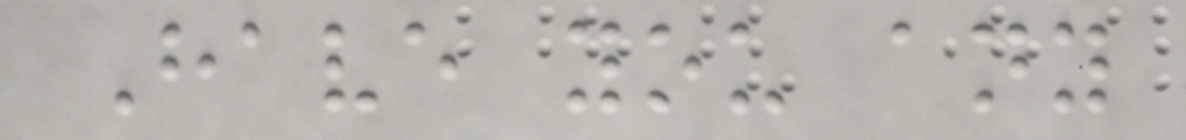Have you any
